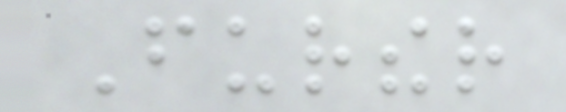Further
